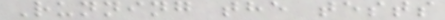Running the tests
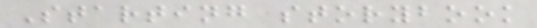Starting storybook
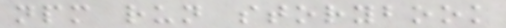npm run storybook
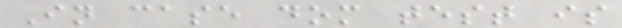In case dom test is
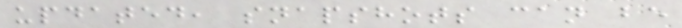updated, snapshots can be
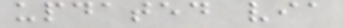updated via
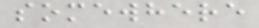somewhere
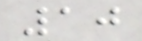10
